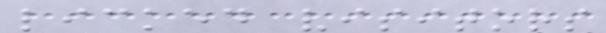licked visitors
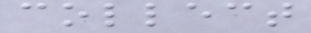collect
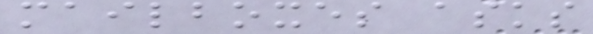mailboxes asks
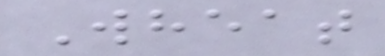Wheat
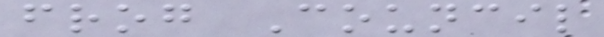frog Council
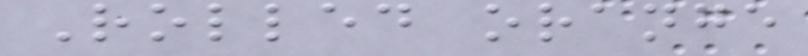Rolled orange
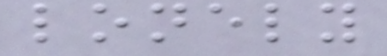lonely
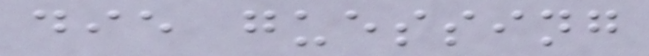die guessing
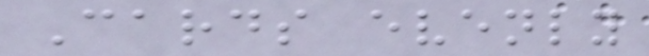Cards evenly
